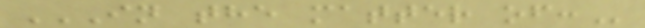IN THE MATTER OF:
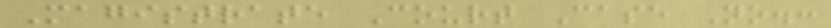Magistrate Court Case No.:
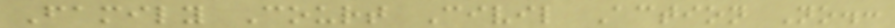Family Court Civil Action No.:
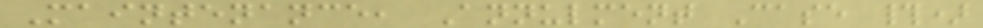Maintenance, Annulment Case #)
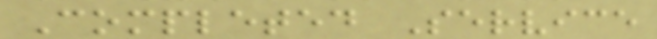Completed Service
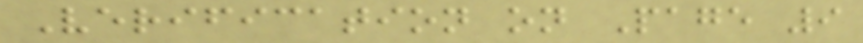Verification on Page 9
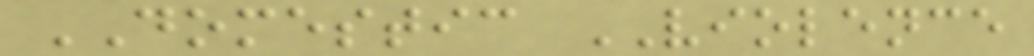DOMESTIC VIOLENCE
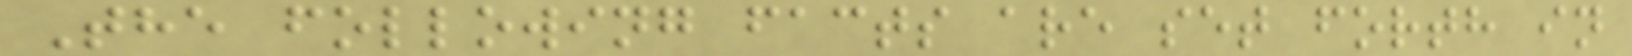The following facts are set forth in
